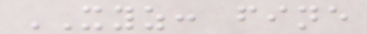XYZ: fine
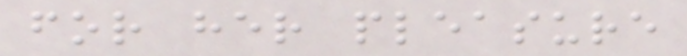for her pleasure
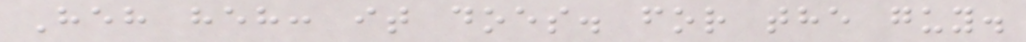Heh heh: it does. for the guy.
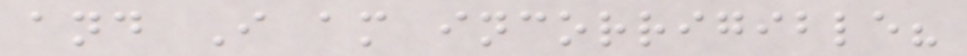and I am incorrigible?
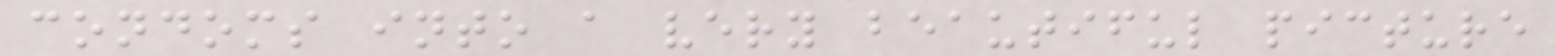condoms into a very beautiful picture
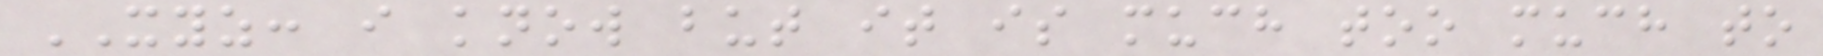XYZ: i know but it is much too much to
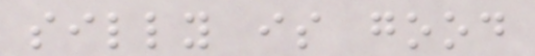silly is good
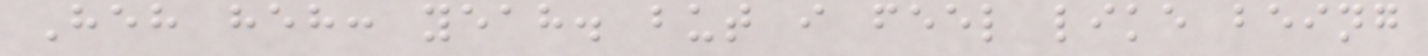Heh heh: yeah. but i feel like being
